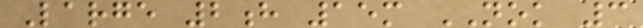Large 2h 15m NOK 3
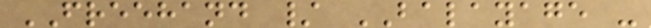FREEHAND / BALAYAGE -
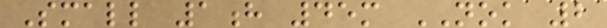Small 1h 45m NOK 2
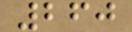260
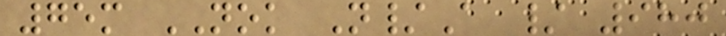75m NOK N/A / 980
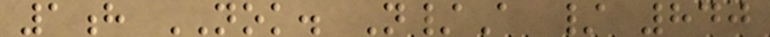1h NOK. N/A / 840
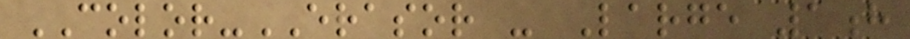COLOR-ERASOR - Large 1h
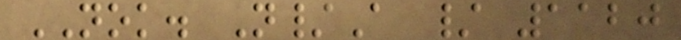NOK. N/A / 1120
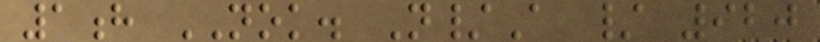1h NOK. N/A / 920
